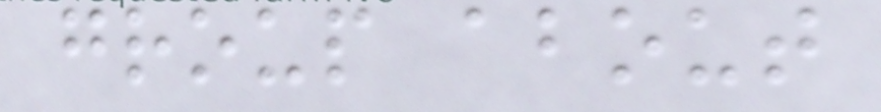group about
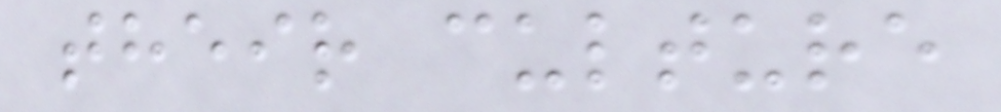their culture
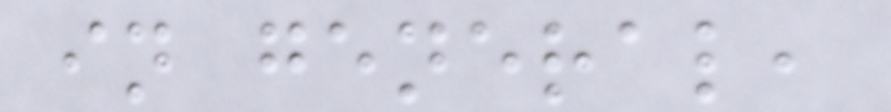in general,
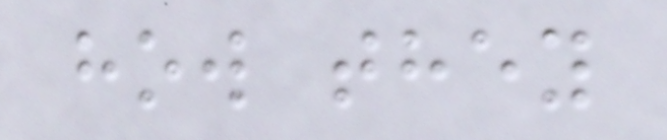how they
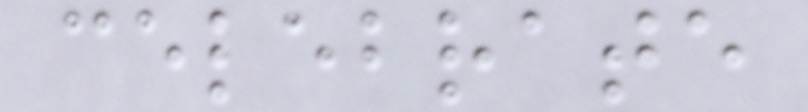celebrate
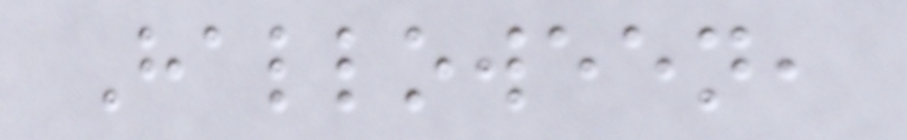Halloween,
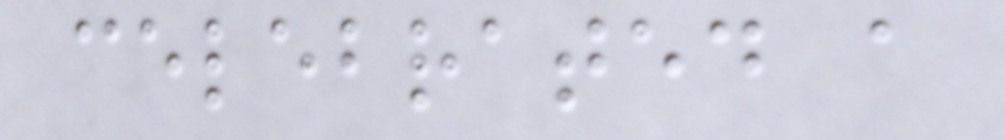celebrated a
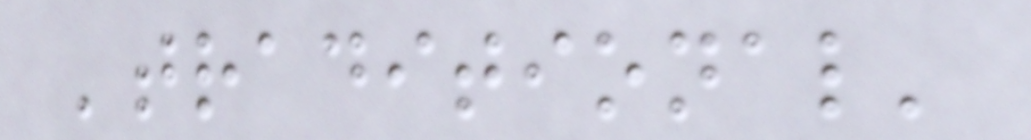'traditional'
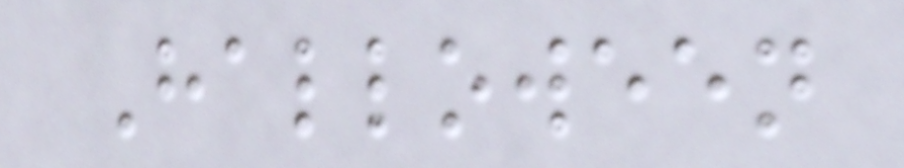Halloween
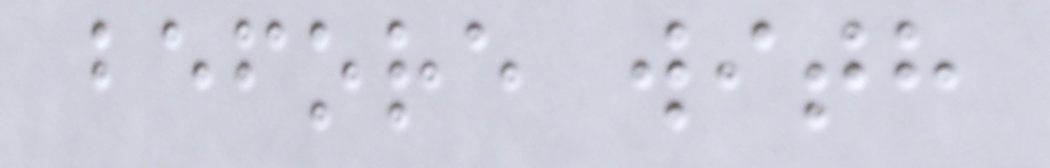before with
